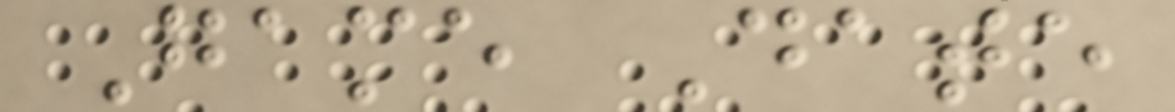Game Date
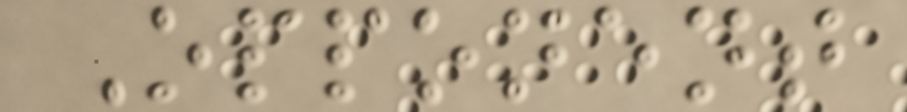Opponent
